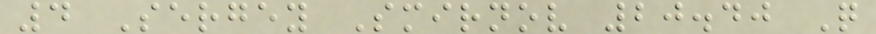4 Sergey Smirnov 20.40 Q
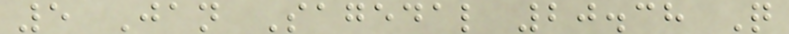5 Jan Sagedal 20.38 Q
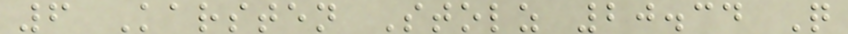6 Karsten Stolz 20.34 Q
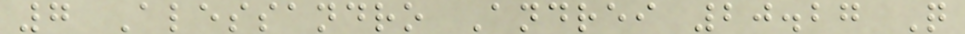7 Alessandro Andrei 20.27 Q
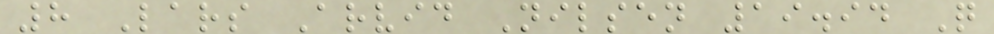8 Lars Arvid Nilsen 19.94 Q
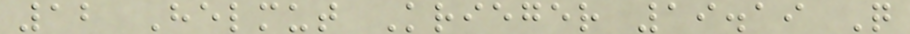12 Helmut Krieger 19.19 Q
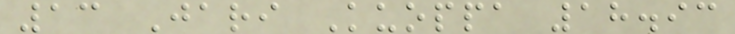13 Jari Kuoppa 18.93
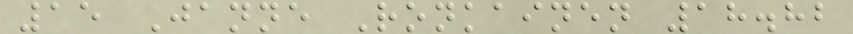15 Janne Ronkainen 18.82
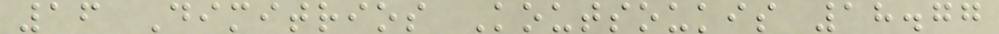16 Dimitrios Koutsoukis 18.77
